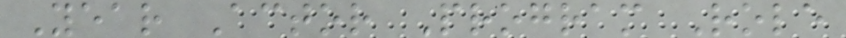Year Actor Program Role
